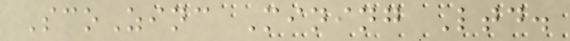ScoZinc Mining Ltd.
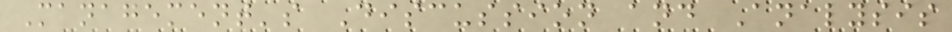Management's Discussion and Analysis
